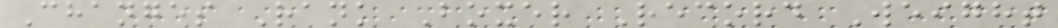Changes Rank Boxer Record Weight
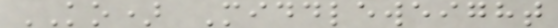KO) Middleweight
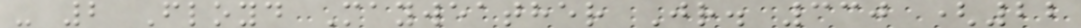- 2 Floyd Mayweather Jr. 330 (22
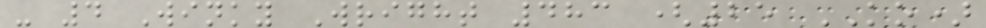- 4 Winky Wright 483 (25 KO)
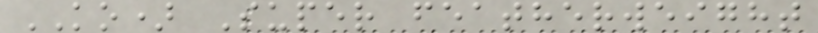KO) Super featherweight
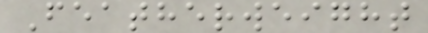Featherweight
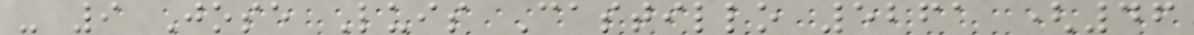- 9 Jose Luis Castillo 5261 (46
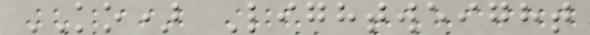KO) Lightweight
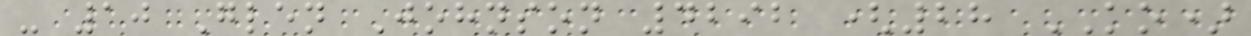- 10 Glen Johnson 4292 (28 KO)
